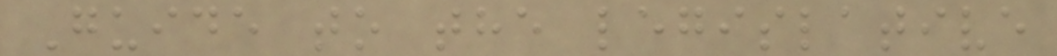Guide to the legislative
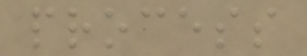process
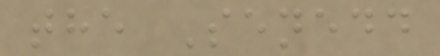the Senedd
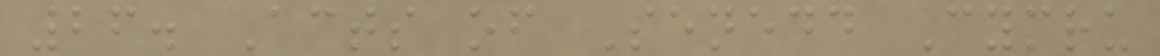26. Acts of Senedd Cymru
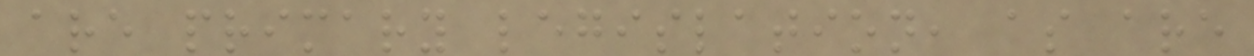are primary legislation, as are
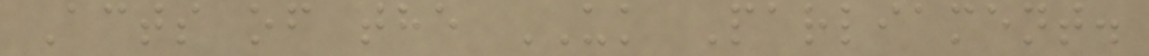Acts of the UK Parliament.
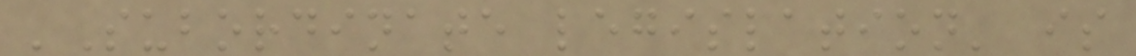'Subordinate legislation' is
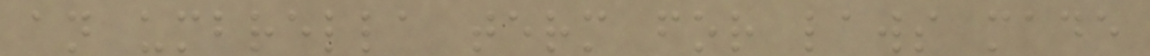an umbrella term for laws made
